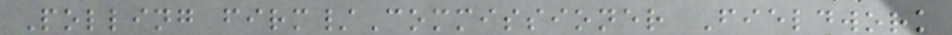Polling firm/Commissioner Fieldwork
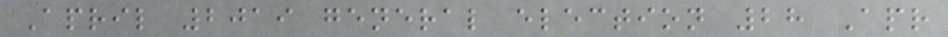April 2019 general election 28 Apr
